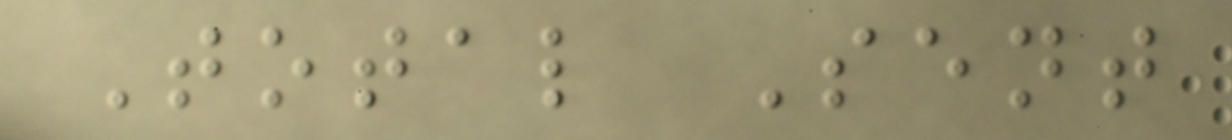Total Sent
